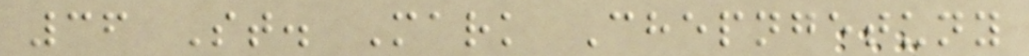36 St. Mark Chepngetuny
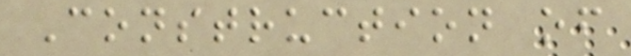Construction of
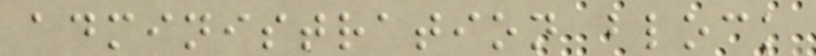administration block
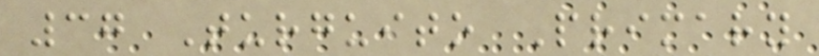37 Turguito Primary
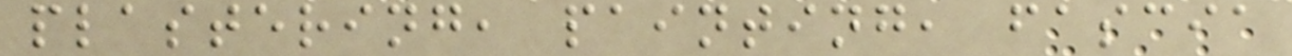plastering, painting, fascia
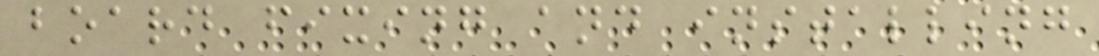board fixing and installing
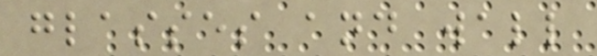glasses and wall
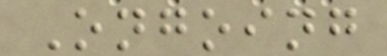Ongoing
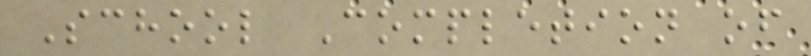School Completion of
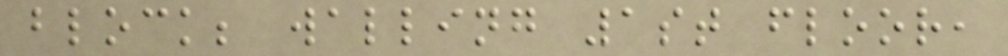block; walling 1st floor,
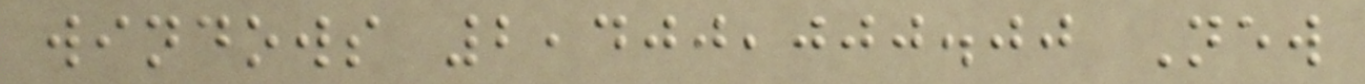windows 2,400,000.00 New
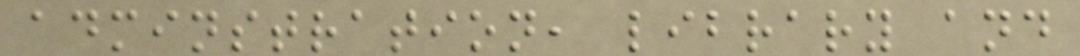adminstration, library and
